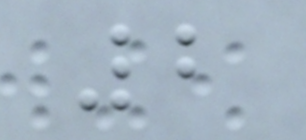2
